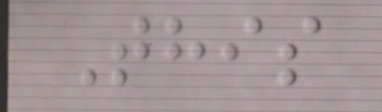This
